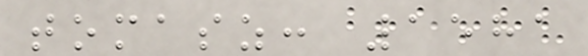tomasz: 1581
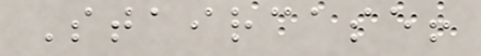Staircase!
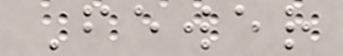Fewer
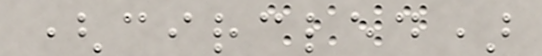(circled)
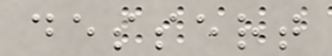dessert
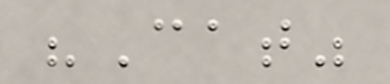"Cat"
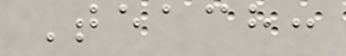Teach:
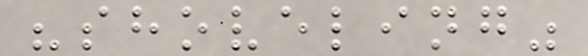"shoveling"
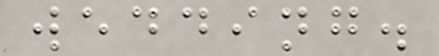wedding.
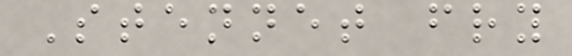Stennet fry
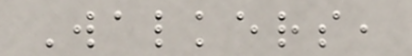Walkers,
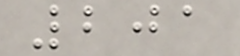201
